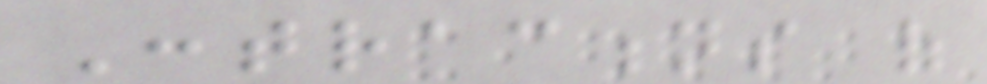Contractions of
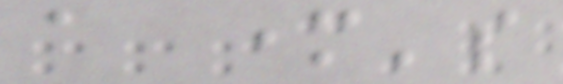a mother's
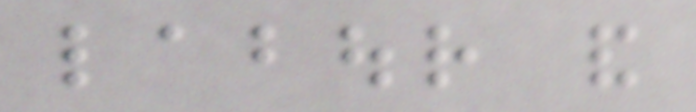labour and
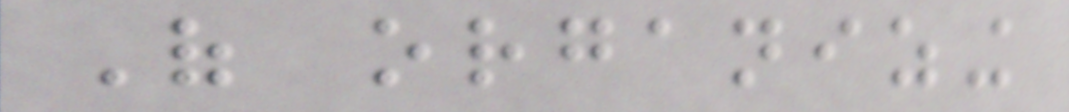Of organizing
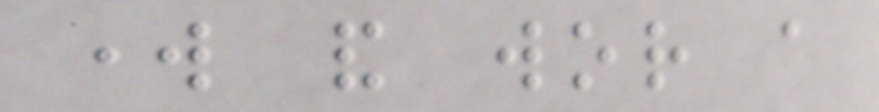work and wor a
